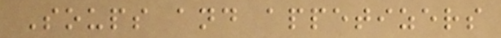Soups and appetizers
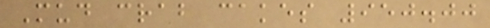Mud crab cakes 950.00
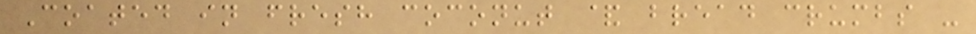Coated in fresh coconut & bread crumbs -
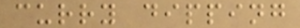curry dipping
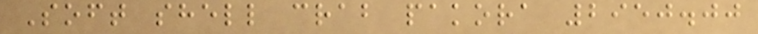Soft shell crab pakora 2950.00
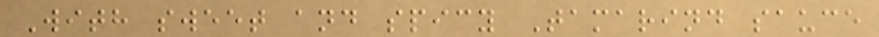With sweet and spicy Tamarind sauce
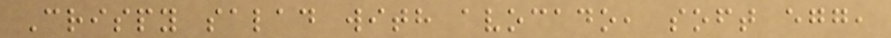Crispy salad with avocado, soft egg,
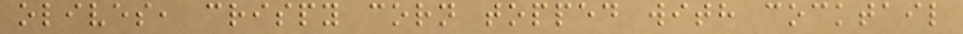olives, crispy corn topped with cocktail
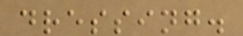dressing.
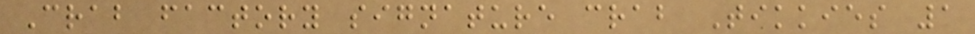Crab factory signature crab Tikkies 1
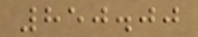850.00
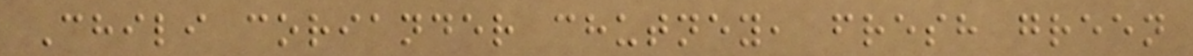Chili coriander chutney, fresh green
